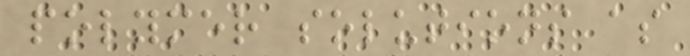polymer solutions as
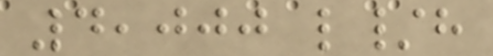4,000 l/h
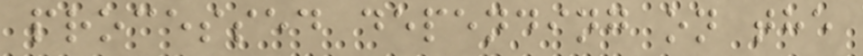processed depending on the
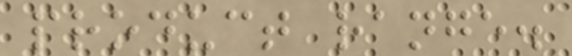product range.
